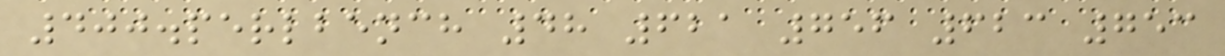400.perlbench 48 621 756 623 753
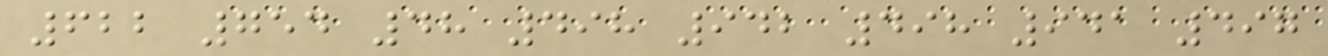622 754 48 498 942 498 941 497
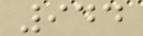944
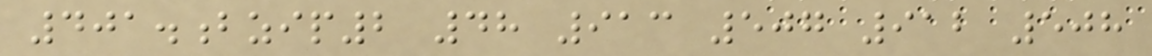401.bzip2 48 913 507 912 508
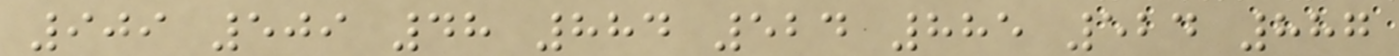909 509 48 884 524 885 524 887
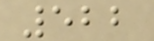522
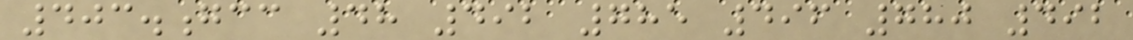403.gcc 48 492 785 496 780 492
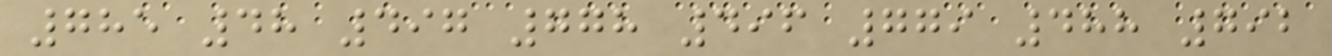785 48 497 778 496 779 488 792
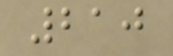210
